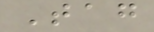Tag
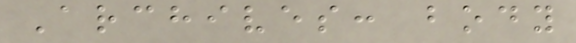Archives: body
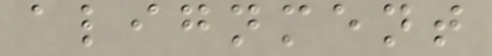alignment
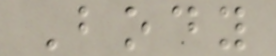Body
